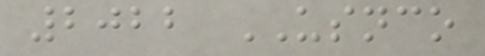2022 USNCO
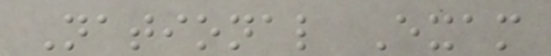National Exam
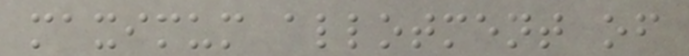maximum allotment of
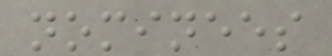nominees
